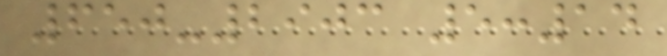650-2903 5:14
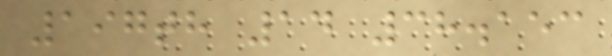197th 14 38.153
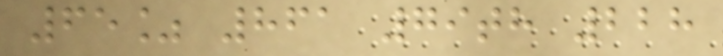65% 861 79th 228
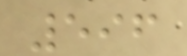596
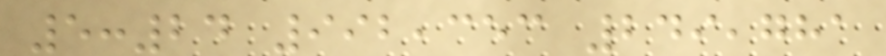5:24 992,353 249,781
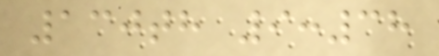130th 9:38
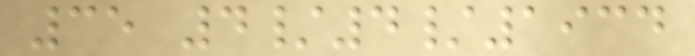35 4/4/1934
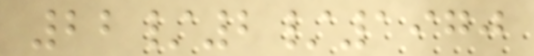22/2/1970
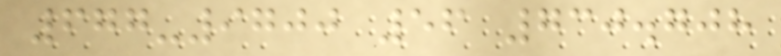677-9700 56 730.708
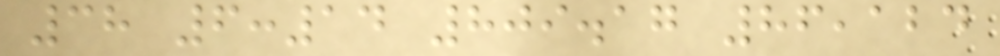38 6:14 809.17 86,124
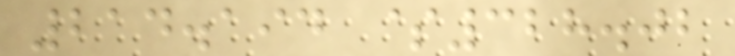214.194 $328.02
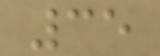35
